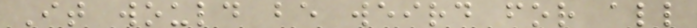It would be weird for all
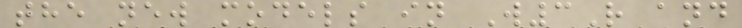the new models in W3R and
